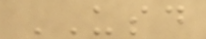USD
